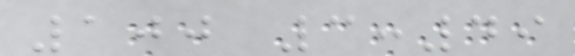100 3:49
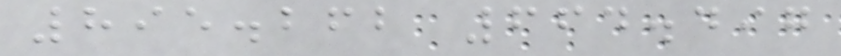895.262 664.497
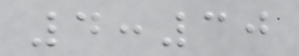4:30
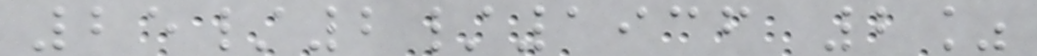25/2/1936 2%
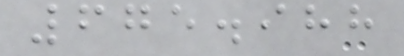675.988
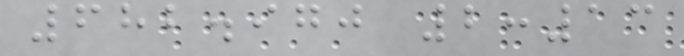682.970 2:13
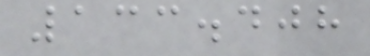133.408
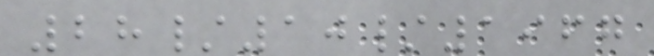28/10/1967
